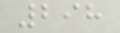298
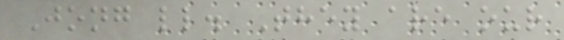Jong ll. They are our
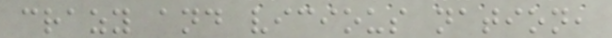crazy and vicious nation,
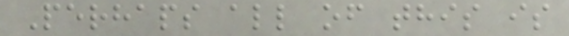Perhaps all of this is
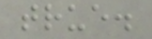true.
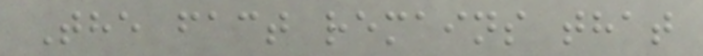The fact remains that
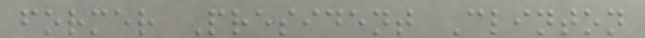former President Clinton
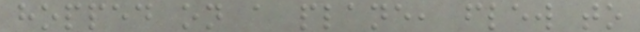hopped on a plane, flew to
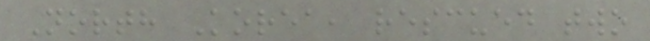North Korea, rescued two
